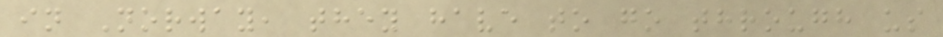in Norway, they have to go through us
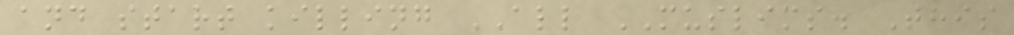and start killing ALL MUSLIMS. This
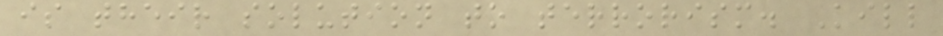is their solution to terrorism. Kill
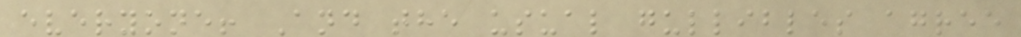everyone! And the usual gullibles agree
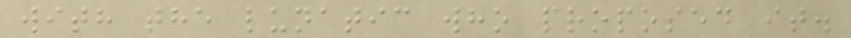with the lunatic who proposed it.
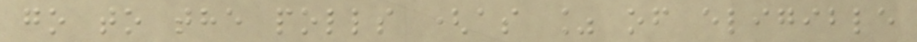go to the polls (as % of eligible
